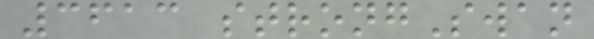3613 strongSwan
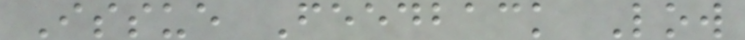Issue Feedback Low
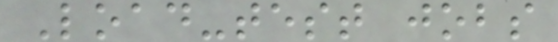Load-test jobs
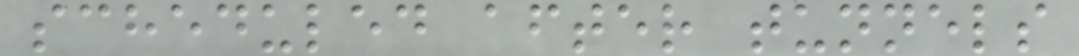scheduled after tunnels
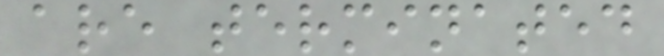are terminated
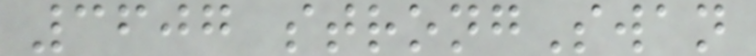3607 strongSwan
